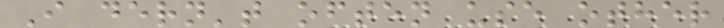I dern't often use other
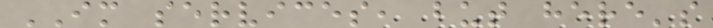IM services, but here's
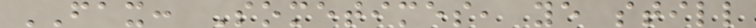FAX: Sometimes, ye still
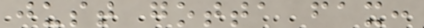just gotta fax:
